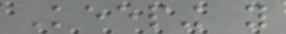Keeping you
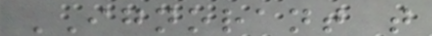IGNORANT that
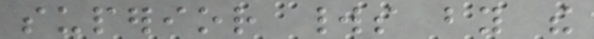superior worlds by the
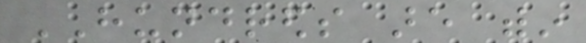HUNDREDS are within
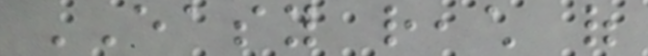EASY reach of
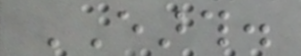EARTH.
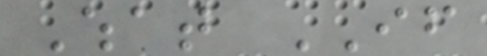What IF
